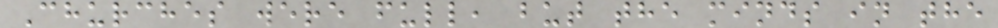Churches were full, but the minds in the
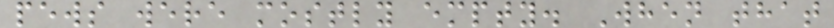pews were mostly empty. When that
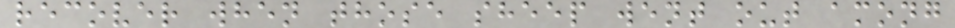recover when those sheep went out among
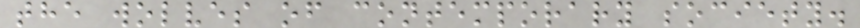the wolves of contemporary society.
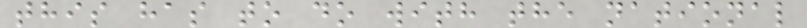this has to do with the national
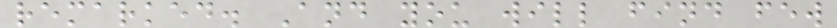remarked. And you will find few
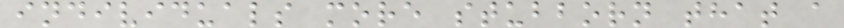individuals more stubborn that a
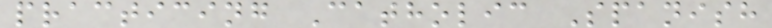practicing Catholic Spanish
